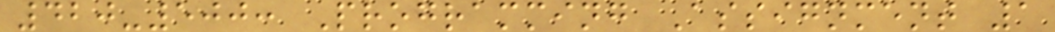420-500: Programming Assignment 1
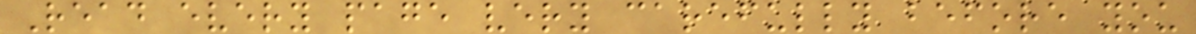Read every page very carefully before you
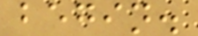begin.
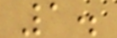1.
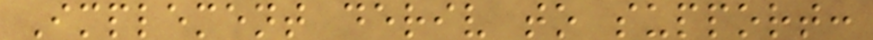Implement deriv to support:
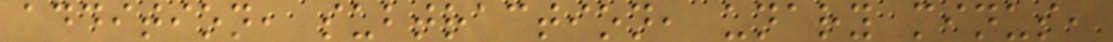addition, subtraction, unary minus,
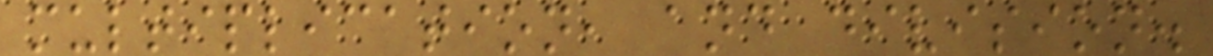multiplication, and division.
